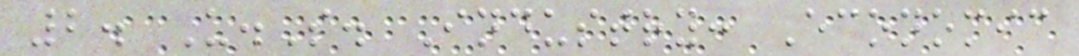2. U.S. Industry: Economic
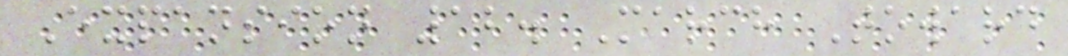Expansion 12. March Toward
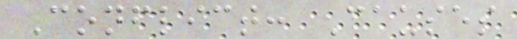Conflict: Causes
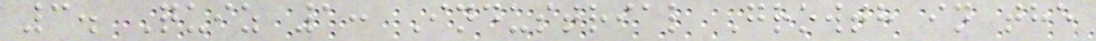3. Quiz 1: Industrial Growth in the
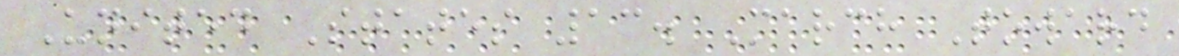United States 13. March Toward
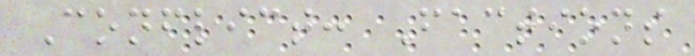Conflict: Factions
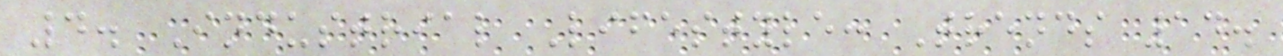4. Industrial Lifestyle: Trends 14.
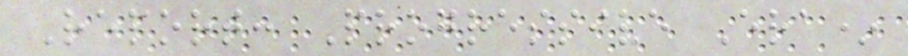Report: Progressive Era*
